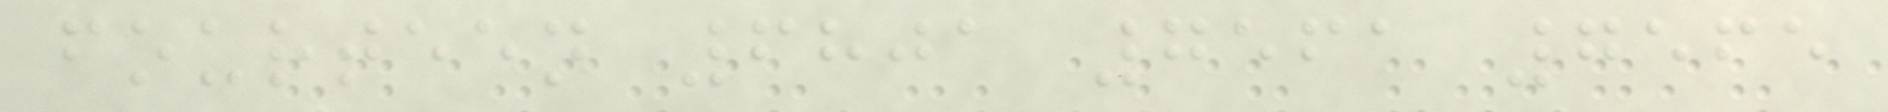fourteen 6801 7561 7565
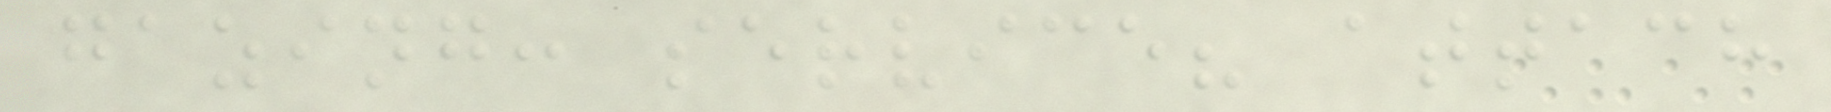gazing: service? attach
